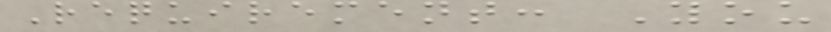Requirement: You
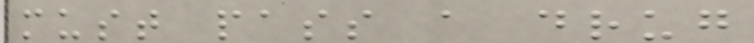must pass a drug
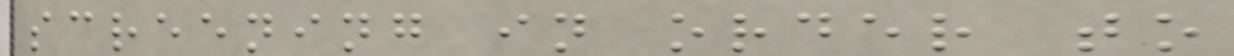screening in order to
